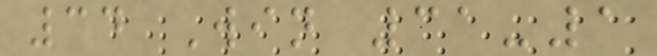34 Win 31-1
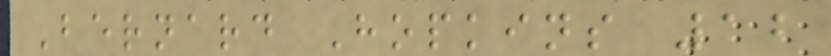Bernard Hopkins 12
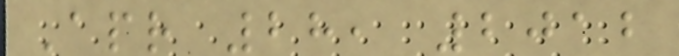Apr 28, 2012
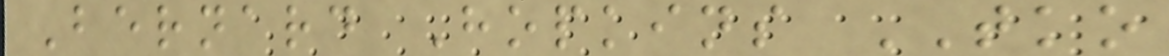Bernard Hopkins TKO
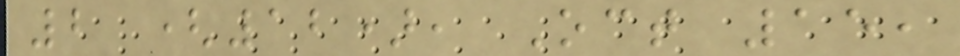2 (12), Oct 15,
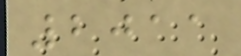2011
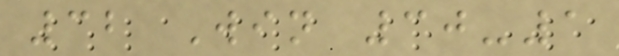32 Win 30-1
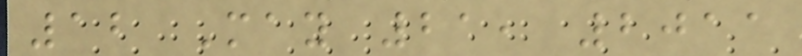12 May 21, 2011
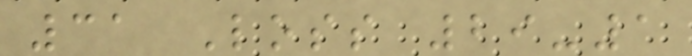31 Loss 29-1
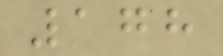178
